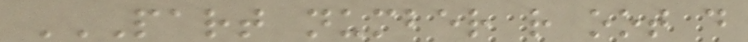PART NUMBER R OOT D
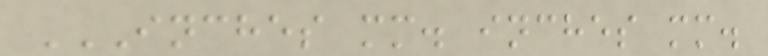INCHES MM. INCHES MM.
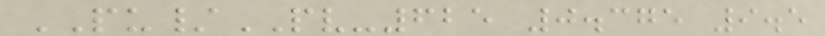PU/PV-625 0.375 9.5
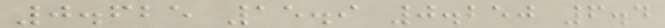0.625 15.9 0.250 6.4
